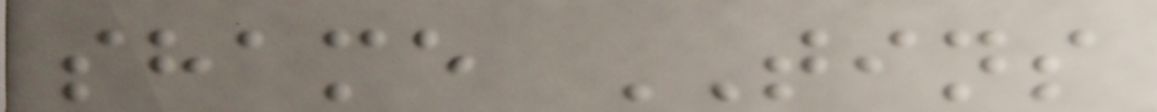shame TINS
